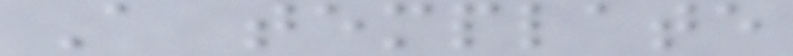A template
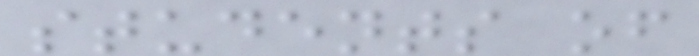students of
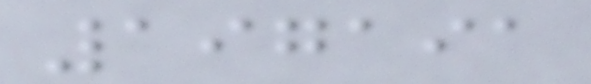197191
